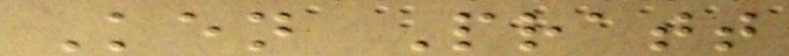Ken Pratt
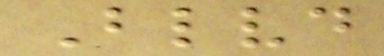Blvd
